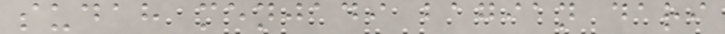sudah menjadi bagian dari
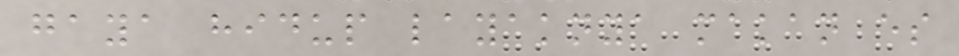gaya hidup layaknya makan es
